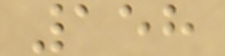158
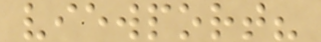viewport?
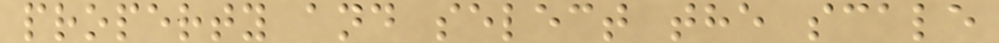property and select the scale
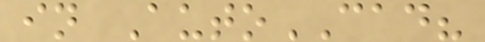in AutoCAD?
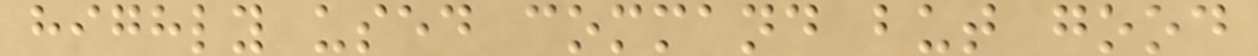highly used command but good
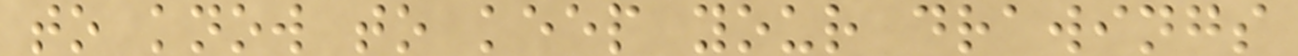to know to keep your drawings
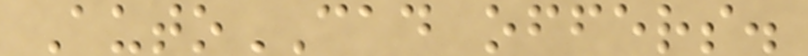AutoCAD offers.
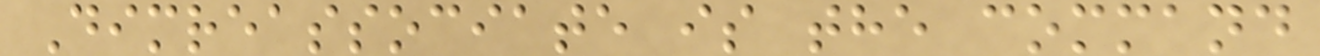Dimreassociate is the command
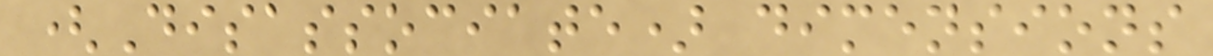(Disassociate) dimensions
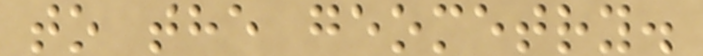to the geometry.
